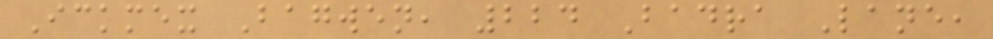Ickmex Bagwen, 224 Badra Lane,
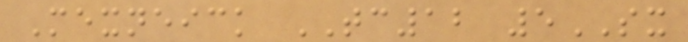Mexneick TC12 5SX
